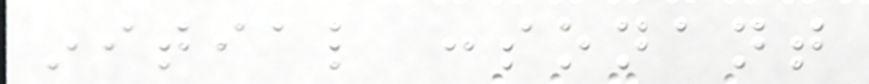initial consonant
